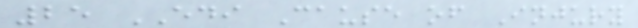25 EDI Cause of Injury
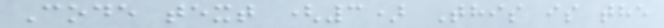Code text (3) This is the
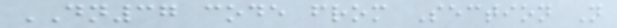DN37 code from Section N
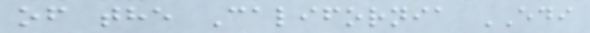of the California EDI
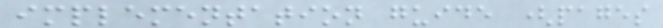implementation guide (pages
